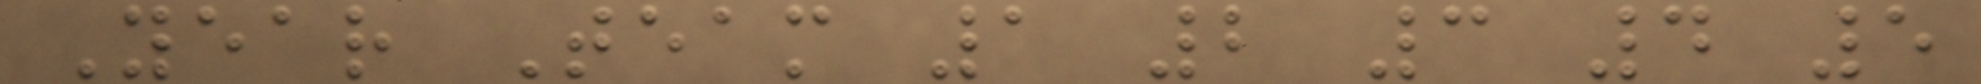Year Team 1 2 3 4 5
